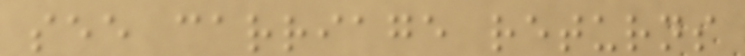see carriage returns
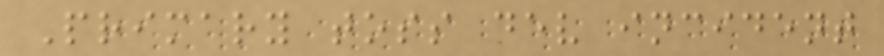Primary toss dev incident
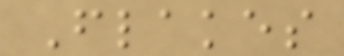Flakes
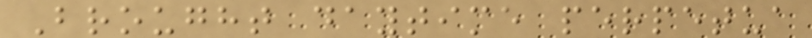Brought daytime perpetua
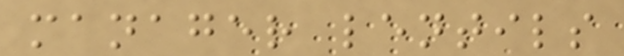manager lentils
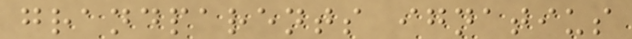grandparents ignatius
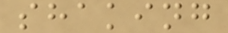shaking
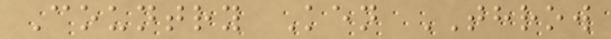Country Ken THROW
